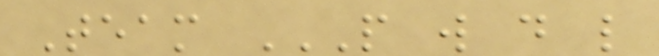Team P W D L
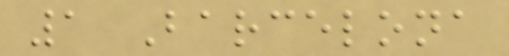1 Barcelona
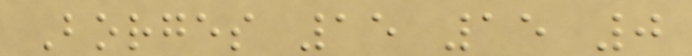Borges 15 15 0
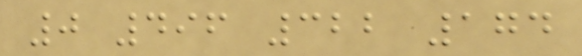0 496 322 174
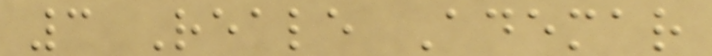3 Reale Ademar
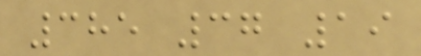385 37 19
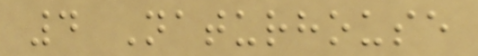4 Naturhouse
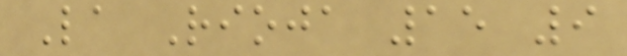La Rioja 15 9
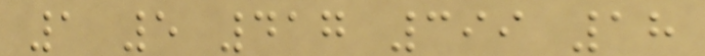1 5 417 399 18
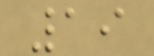19
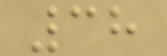38
